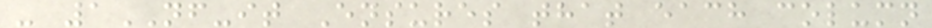- 1NF-it Ensures that each column
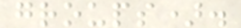groups).
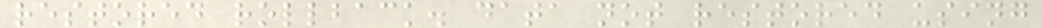restored rollback. data not restored using
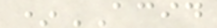*ACID
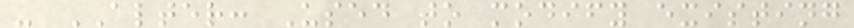- ALTER: Used to modify existing
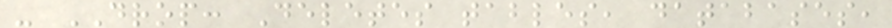- DROP: Deletes tables, databases,
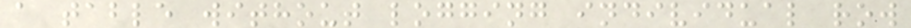a table without logging individual row
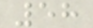58
